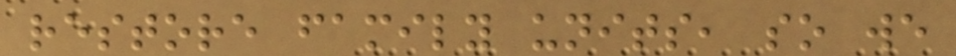restore family units, so we
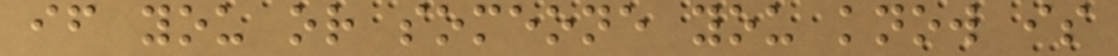if you or someone you know is
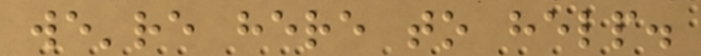we're here to help.
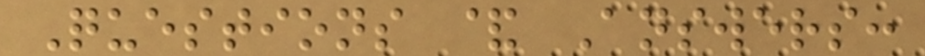Questions & Answers:
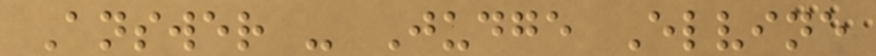Answer - Judge Elvine
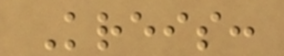Kreis:
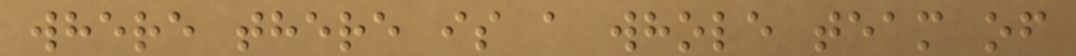where there is a whole team of
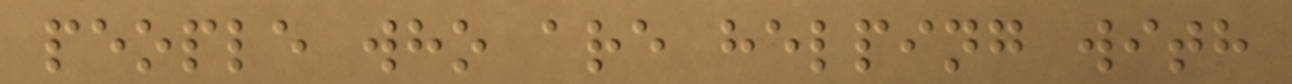people who are helping with
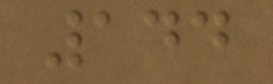144
